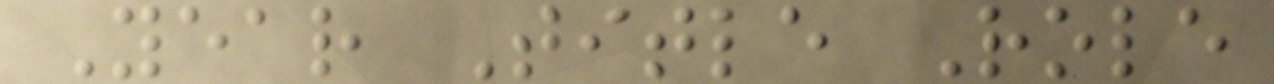Year Title Role
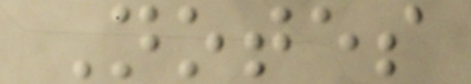Notes
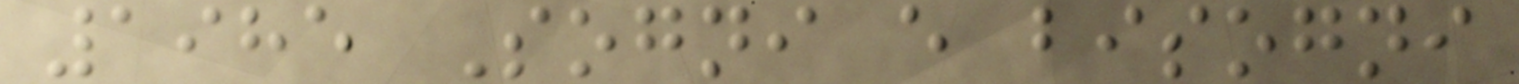1985 Sogni e bisogni
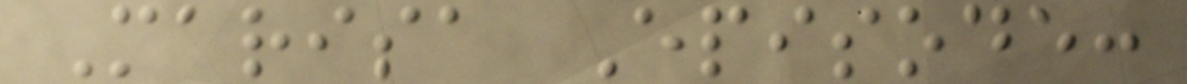Marisa Episode:
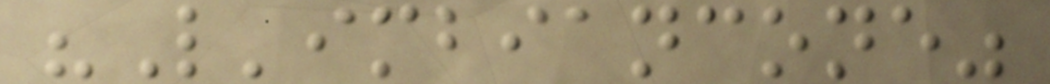"L'imbiancone"
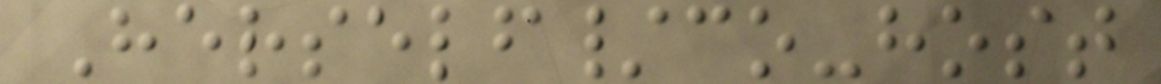Herself/co-host
